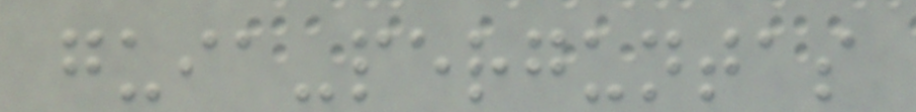guia-perguntas
